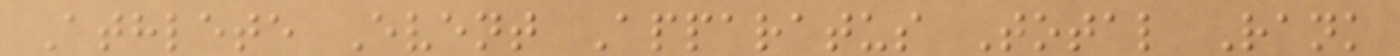Athlete Event Apparatus Total Rank
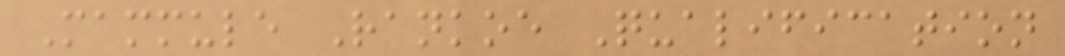Mammule Rankoe Qualification
